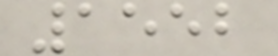1552
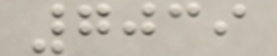7039
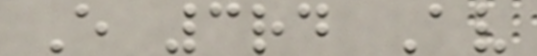E 3rd Av
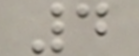4
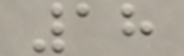18
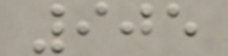905
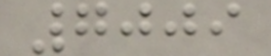7009
